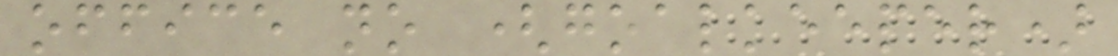office no (goalkeeper)
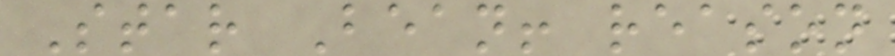Star Bean! reason
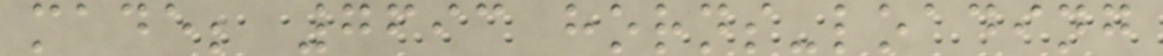made; 7693 horns-loading
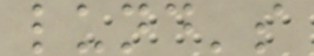lund's
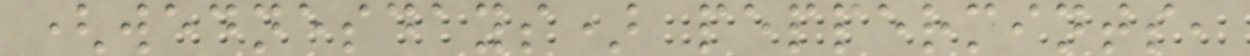(wednesdays) peppermints,
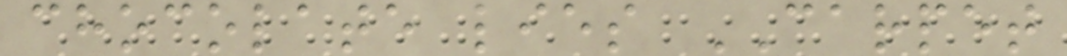chocolate lies CARPET
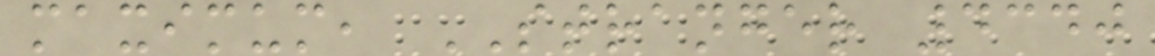maximum, STRANGER 4340
